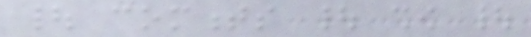| comments | show |
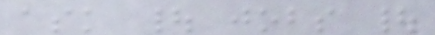ask | jobs |
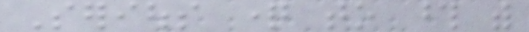Serious question to those with
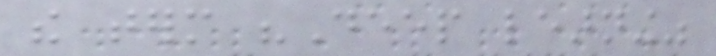the term "Deep learning"
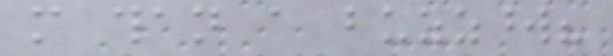more than a buzzword?
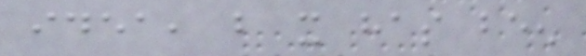idea, but it has been
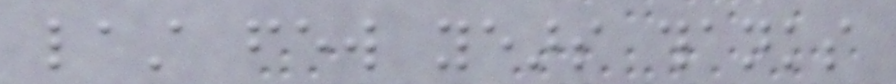last few years thanks
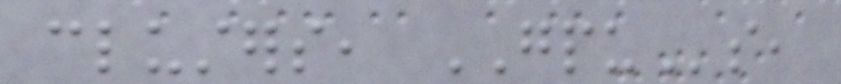clusters, GPUs,
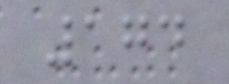174
